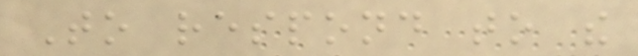To respond to the
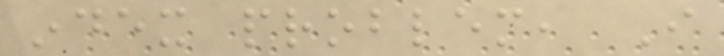index problem, I
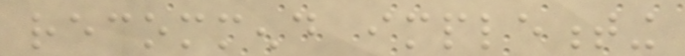recommend implementing
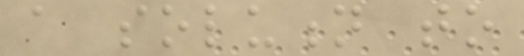a solution to
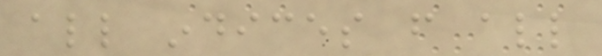all indices from all
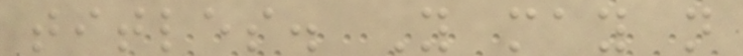titles. You may not
